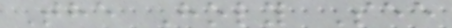The Holy See
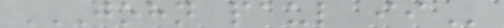JOHN PAUL II
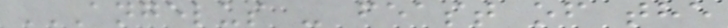ANGELUS - FEAST OF THE
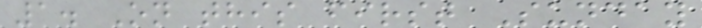1. On this first Sunday
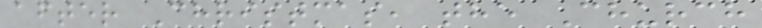after Christmas, the Church
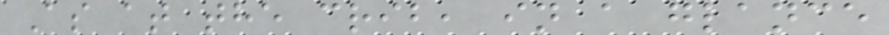As at the crib, in a glance
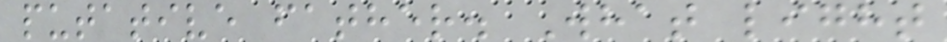putative father. What light
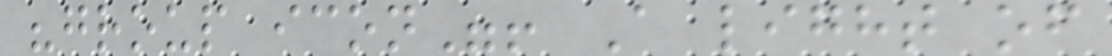"group icon"! A light of
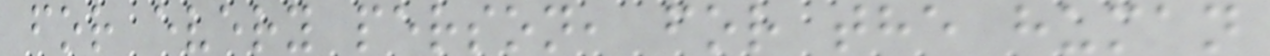for every person, for the human
